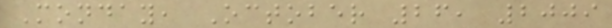Monday, October 26, 2009
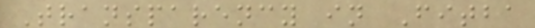Transparency in Fitba
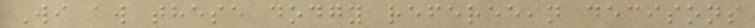Wi aw these dodgy refereein decisons
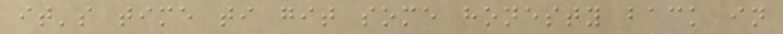it's time ti git some honesty back in
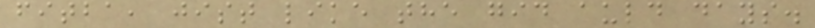fitba, jist like the gid auld days.
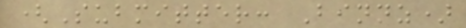(Submitter: Binnz)
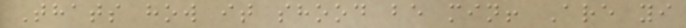Thats how it shood be min! Are yi
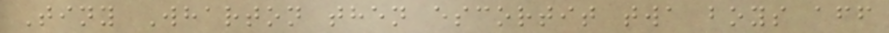Tiny Wharton then escortit twa boys aff
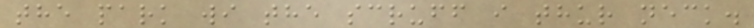the park wi the scruff i thur neck.
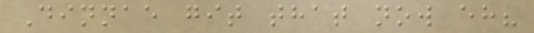Dinnae git that now eh?
